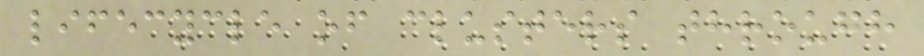lifecycle of clusters through
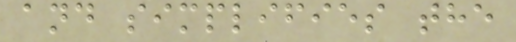and simplifies the
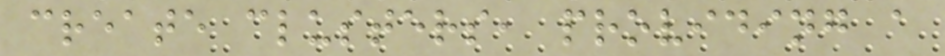create clusters, providing a
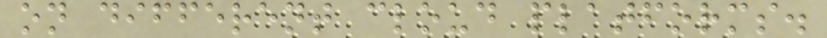on different cloud platforms.
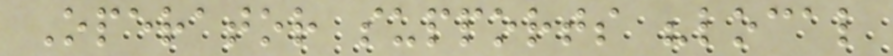Operator supports "local
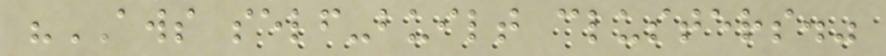"AWS self-built clusters."
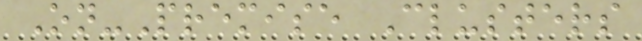On-Premise Clusters
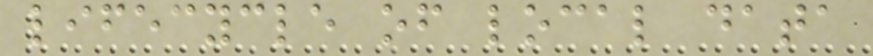lifecycle of local data
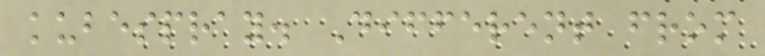kubespray. Different from
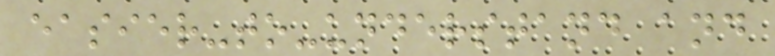easier-to-understand and
